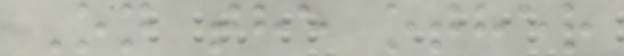On the other
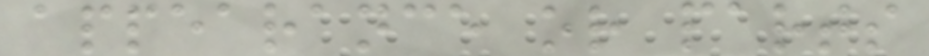appearance or parts
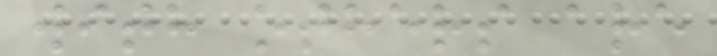with others are
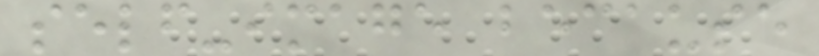self-image because
